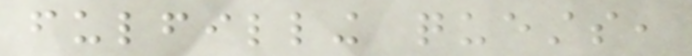fulfilling quests,
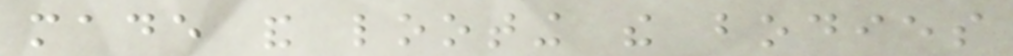made and looting the bodies
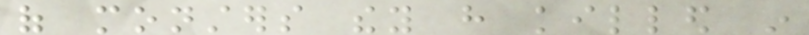of monsters they have killed in
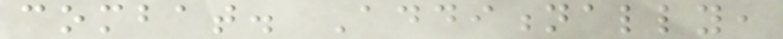combat. Additionally,
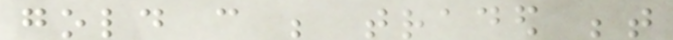gold can be traded between
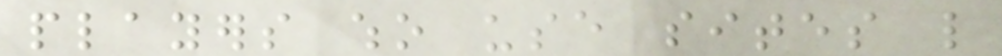players who use sites like
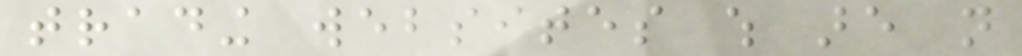trading websites which are not
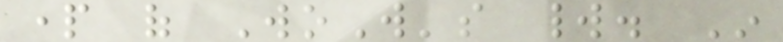part of WoW's world. In
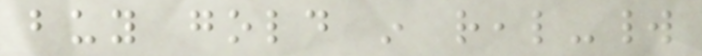buy gold in real-world
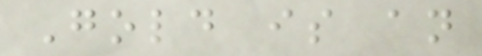Gold is an
